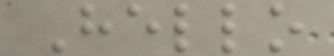Hello
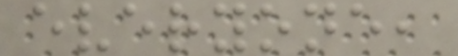everyone,
